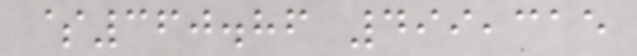$360.86 499,315
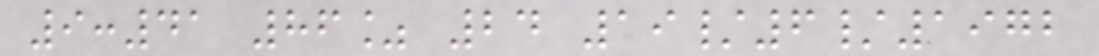9:41 86% 24 19/6/1972
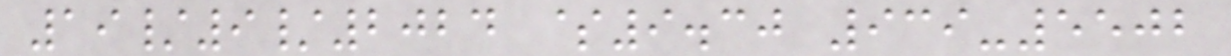19/9/2024 $9.30 939-5502
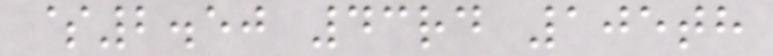$2.50 43rd 105th
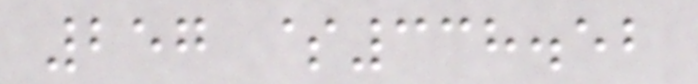257 $338.52
